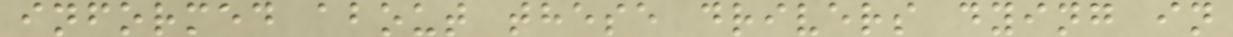informed about these drivers dying in
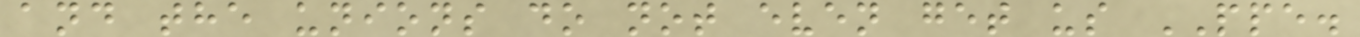and the unions do not even get us PPE.
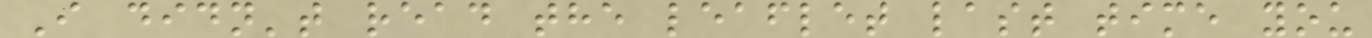I didn't read the leaflet last time you
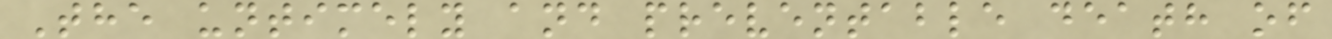The untimely and preventable death of
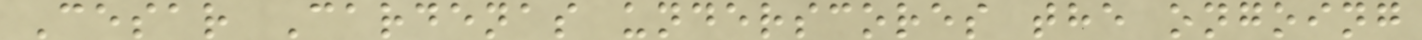Cesar Cardenas underscores the ongoing
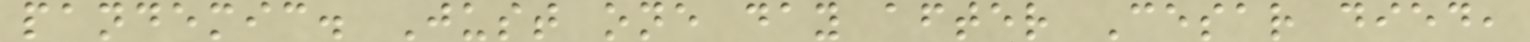pandemic. Just one day after Cesar died,
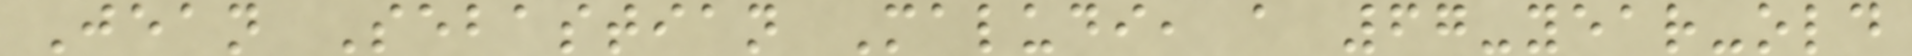Jean Sebastian Maludi, a 67-year-old
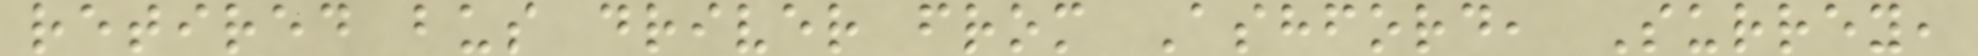retired bus driver from Ashford, Surrey,
